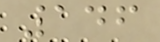146
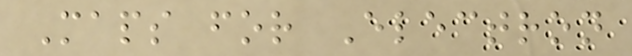Maps for Electron
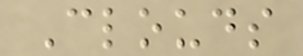Clouds
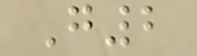G2
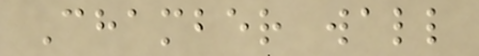Chamber wall
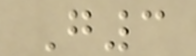G3
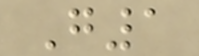G1
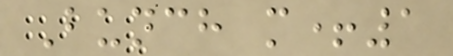Bunch m+1
